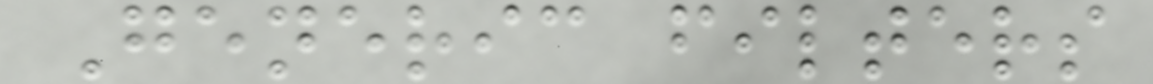Generic filters
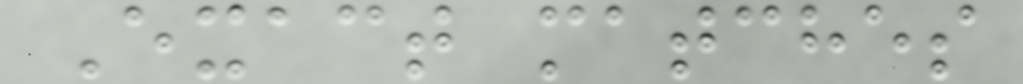Exact matches
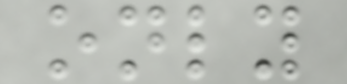only
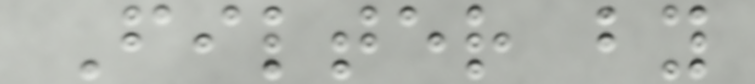Filter by
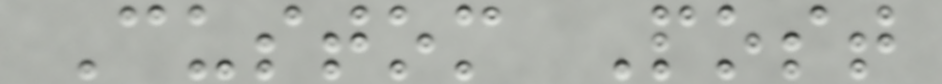Custom Post
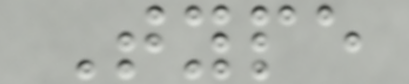Type
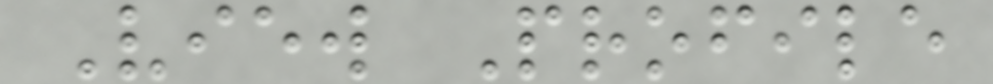View Profile
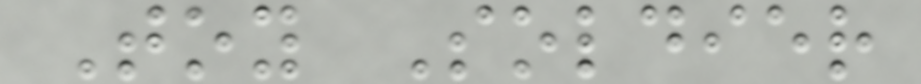Toy Soldier
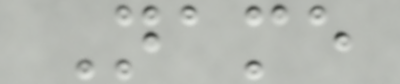Name
